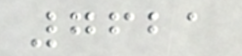7621
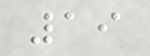19
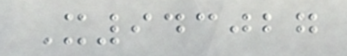X943027
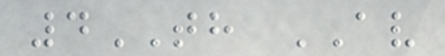4TH AV
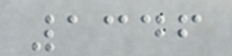1346
